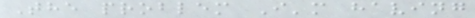The problem I'm having
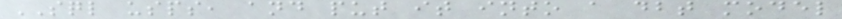SQL usps, and put it into a dbt model
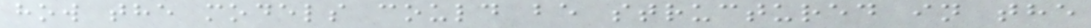how the models could be structured in the
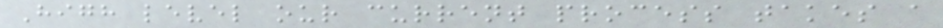High level our current process takes a
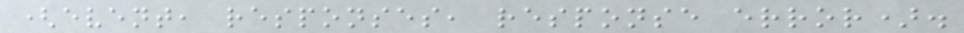(event, responses, response error).
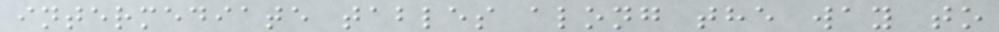intermediate tables along the way to
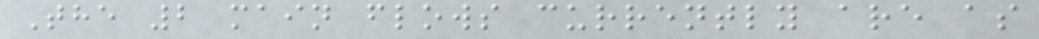The 2 main flows currently are as
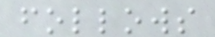follows
